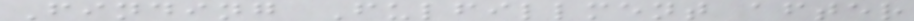Finding Fulfillment after
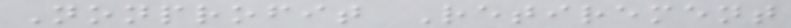Nonprofit Retirement
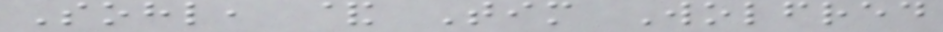Sohl, & Tim Wolfred
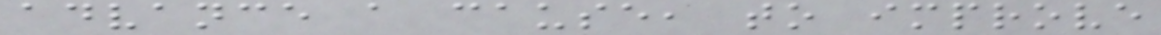advance a cause, to improve
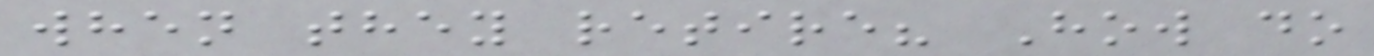when they retire? How do
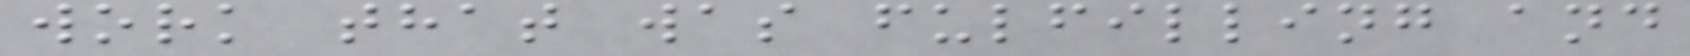work that was fulfilling and
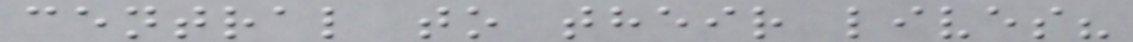central to their lives?
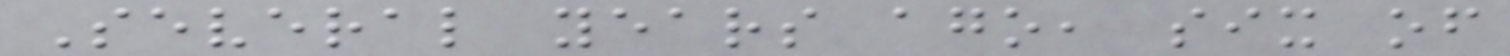Several years ago, six of
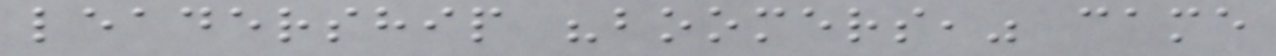leadership "boomers," came
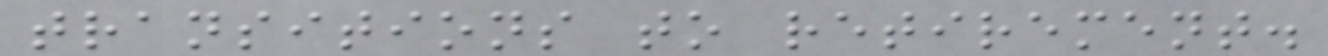transitions to retirement.
